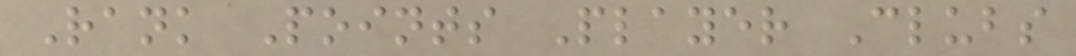Rank Points Player Clubs
